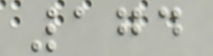174
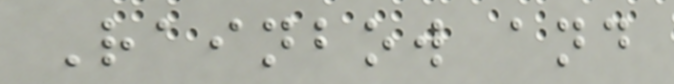Rainbow and
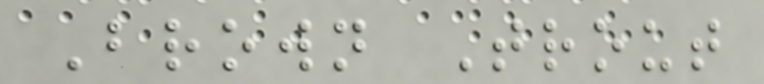Brown Trout
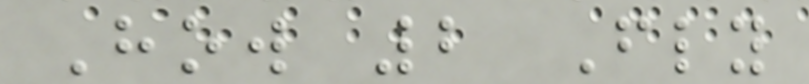How 2 Fly
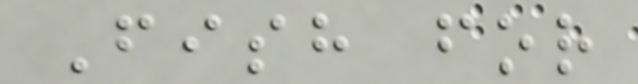Fish for
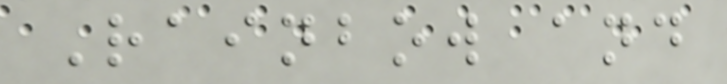Rainbow and
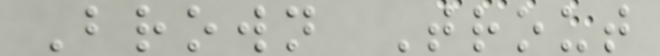Brown Trout
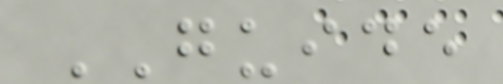GUIDE
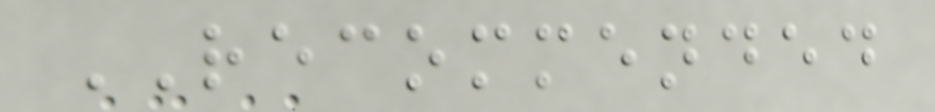RECOMMENDED
